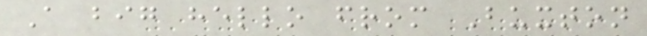A big hello from Buxton
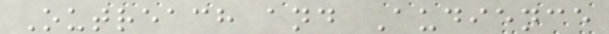Outreach and Audience
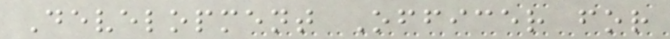Development Officer for
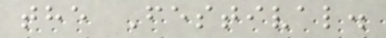the Festival.
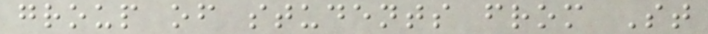group of students from St
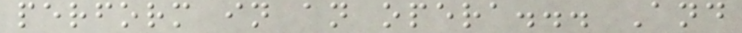perform in an opera... And
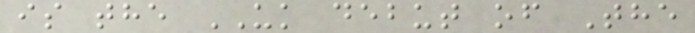is the UK debut of The
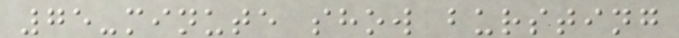75-minute show bursting
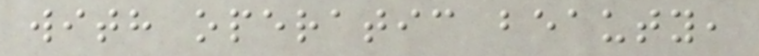with operatic beauty,
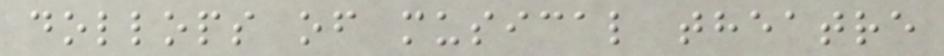dollops of musical theatre
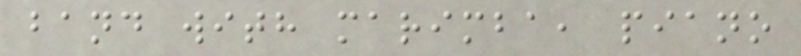band with marimba, piano
